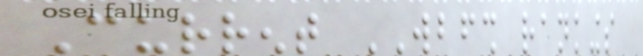Current WBFSH rankings
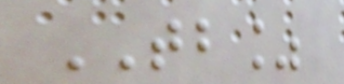TB%
